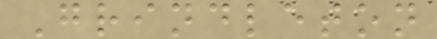Grindleton
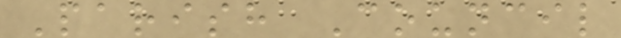Parish Council
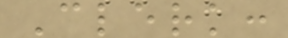Clerk:
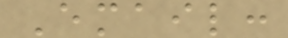Email:
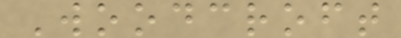Woodcroft
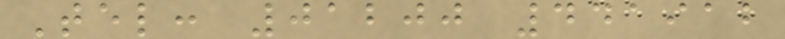Tel: 01200 441912
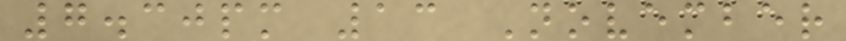7.30pm 13 November
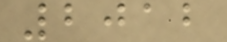2012
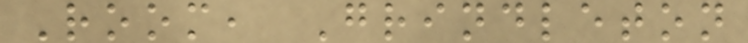Room, Grindleton
